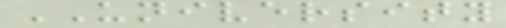UNIVERSITY
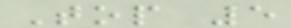Top 5
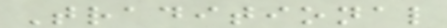Traditional
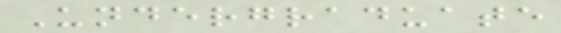Undergraduate
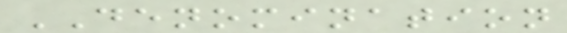DENOMINATION
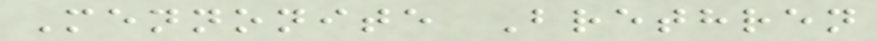Mennonite Brethren
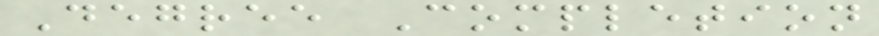Degree Completion
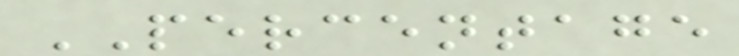PERCENTAGE
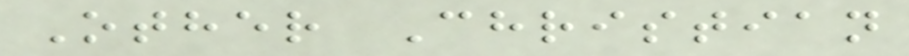Other Christian
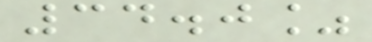34.0%
